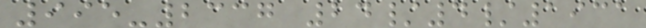995-2337 24/4/1931
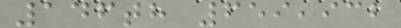146th 659,932
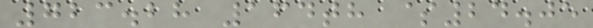723.28 164th $24.05
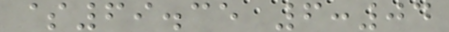$69.35 6:04
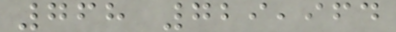768 729,964
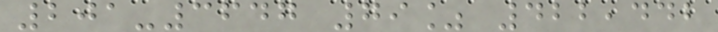201-3647 79% 422,442
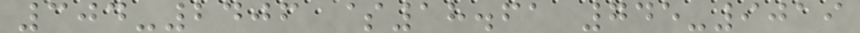304-2406 $18.61 745-9019
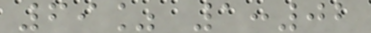69% 1:02
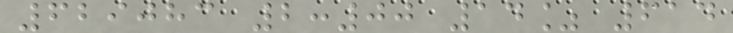629083 2:00 14% 614
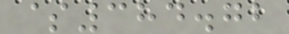$384.72
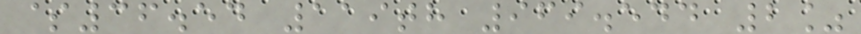$36.54 119th 969.544 2%
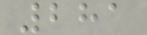281
